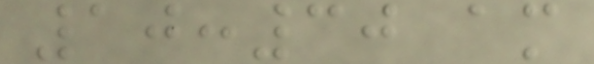10:30 am
